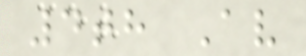4th Av
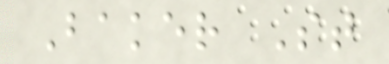Baker St
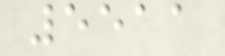5511
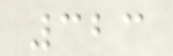323
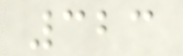323
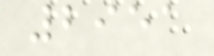2951
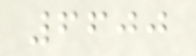6600
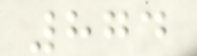874
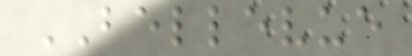BELLEVUE
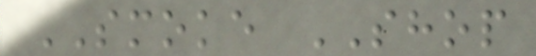SMOKE SHOP
